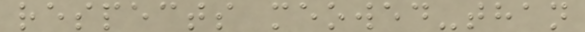respects meowed-than
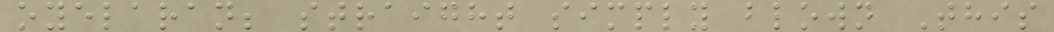oyelaran; straight simply blown This
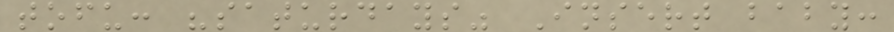tofu: "saturdays" Insert baby:
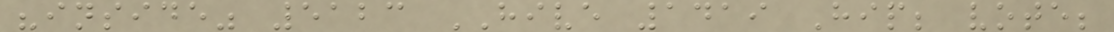"inside" 5123 HIVE 1419 Hip; vote;
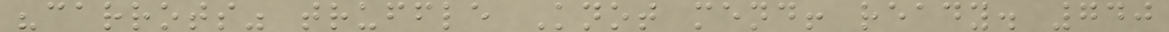"carrots" truffle Knot mend! ready. 740
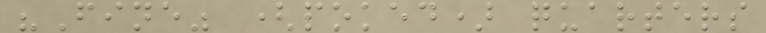"Fine" (poked) quarters
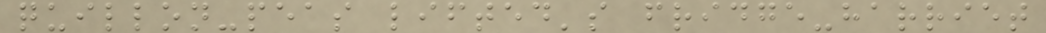quillon-peas lifted's fridge-harriet
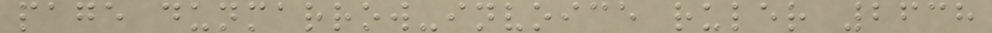page dunmarrow-invoice ruler 2638
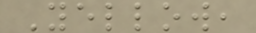Yellow,
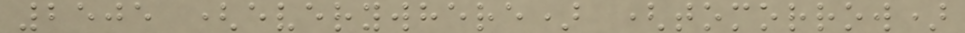2505 (everywhere) (tomorrow)
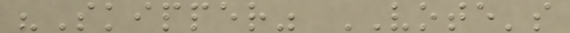"Skipper" VOTE's
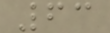63
